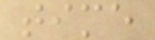time
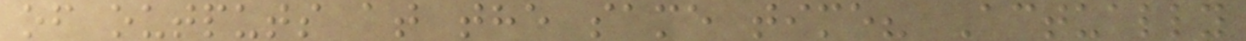of outputs at the same time? Actually
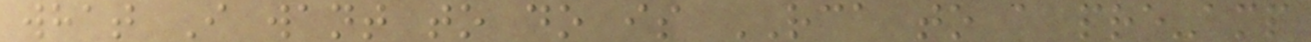what I want to do is RCA to a pre-amp
